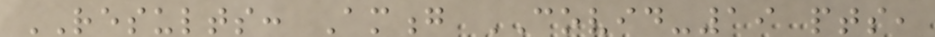RESULTS: Among COVID-19 pts,
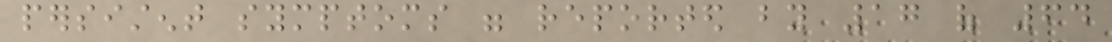persistent symptoms were reported by 17 of 64
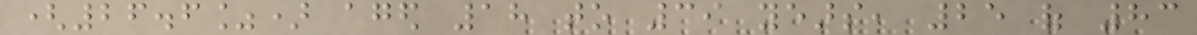(26.6%) aged 18 to 39 years, 25 of 83
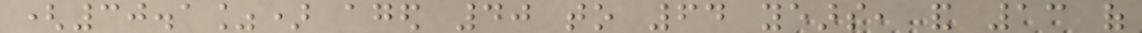(30.1%) aged 40 to 64 years, and 13 of
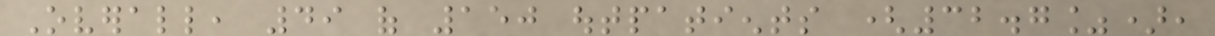Overall, 49 of 150 outpatients (32.7%),
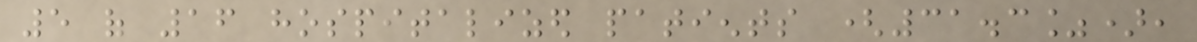5 of 16 hospitalized patients (31.3%),
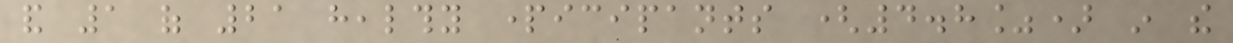and 1 of 21 healthy participants (4.8%) in the
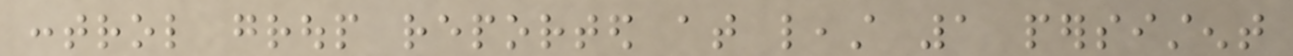control group reported at least 1 persistent
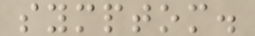symptom.
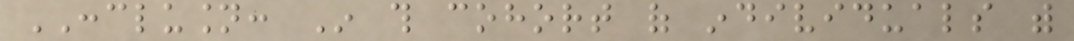CONCLUSION: In this cohort of individuals with
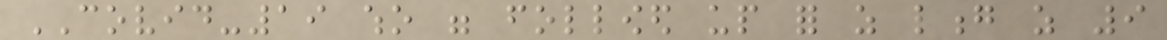COVID-19 who were followed up for as long as 9
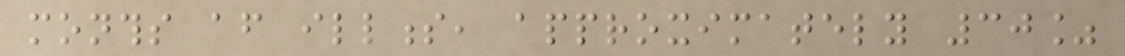months after illness, approximately 30%
